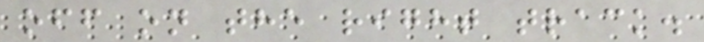off on the right track.
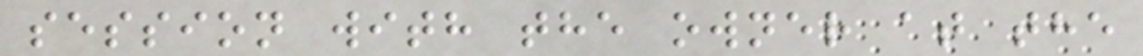session with the owner at the
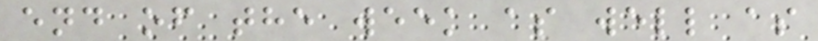end of the week as well as
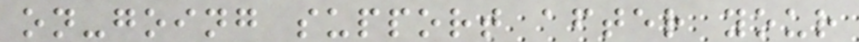on-going support after your
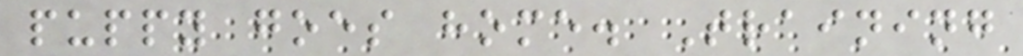puppy goes home. Training
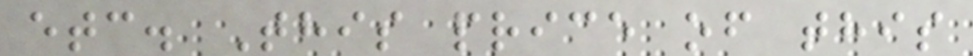etc. This price of this
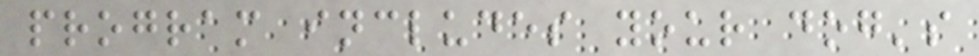program includes your dog's
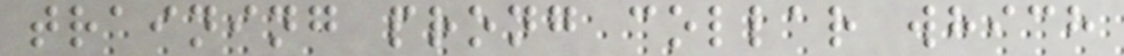training prong collar which
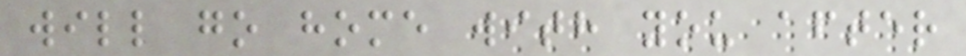will go home with you after
